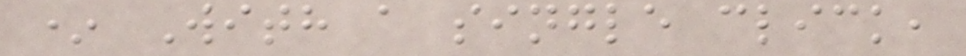* With a single click,
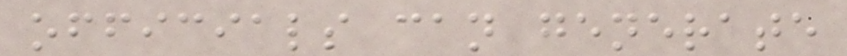officials can generate
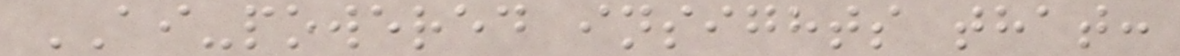AI-powered insights that:
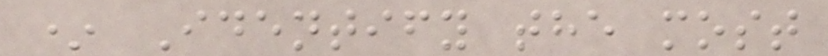* Identify the most
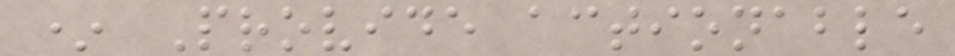* Provide actionable
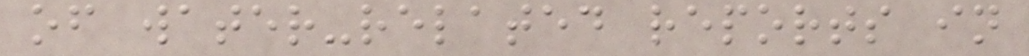of water-related reports in
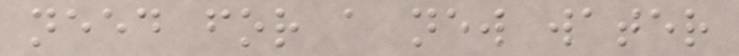need for a new water
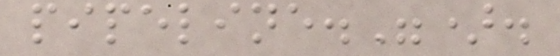pipeline.").
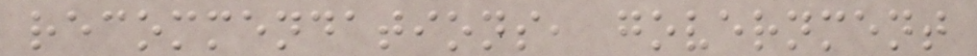recommendations, government
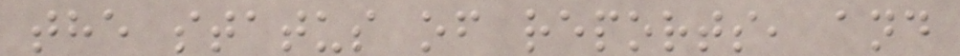the status of reports, and
